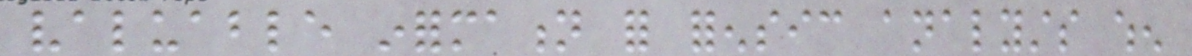valuable information for forensic analysts when
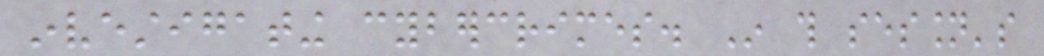investigating cybercrimes. In this session's
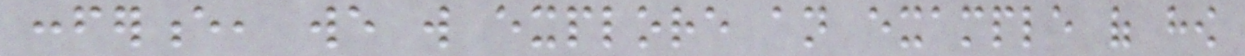conference, we will explore an example of how
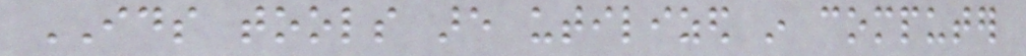IDS tools are utilized in computer
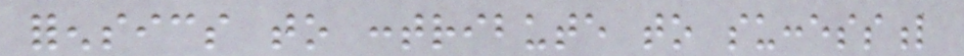forensics to contribute to successful
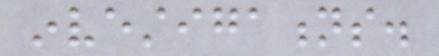investigations.
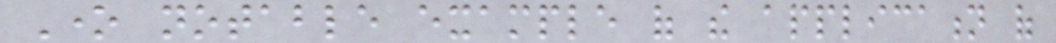One notable example of the application of
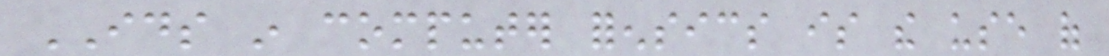IDS in computer forensics is the use of
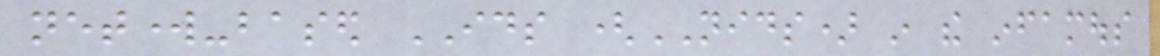network-based IDS (NIDS) in the infamous
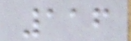116
